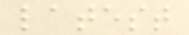latest
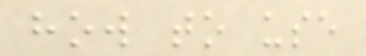how to use
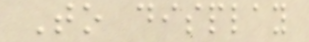To display
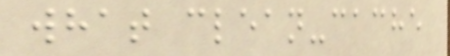what clean-cache
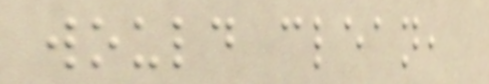would clean,
